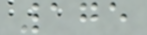175
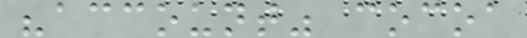"account" cocoa
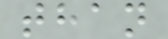than
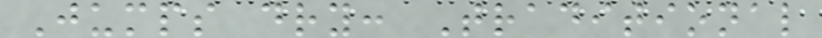Jumps dry: Traditional
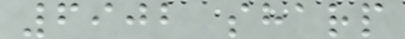6902 sharp
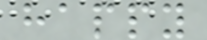happy
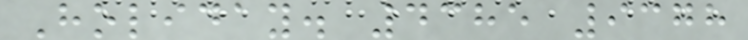Holiday. 4385 9378
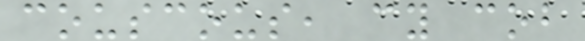couscous, cy cob
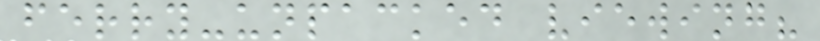ferry-unpacked viewing?
